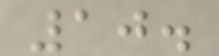10.
